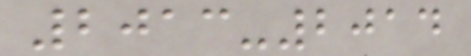2013-2014
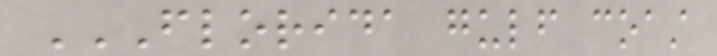FLORIDA GULF COAST
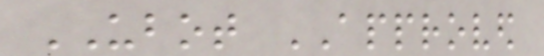UBOT APPROVED
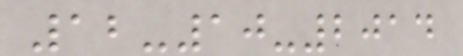12-10-2014
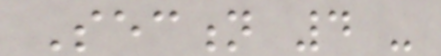Section 4 -
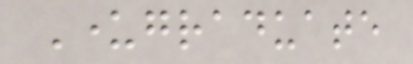Undergraduate
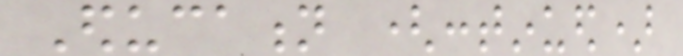Education (continued)
